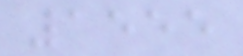1555
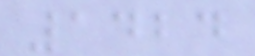1424
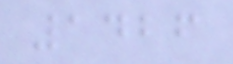1426
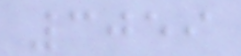3059
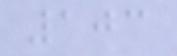103
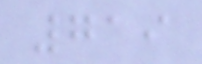719
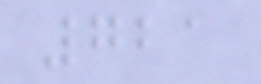721
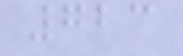723
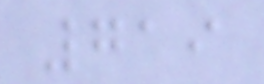719
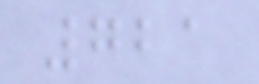721
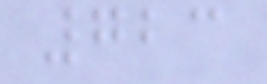723
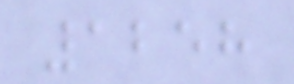1258
